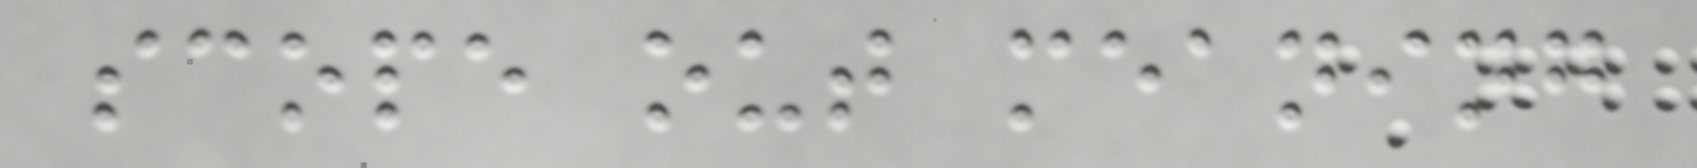scope out meaning
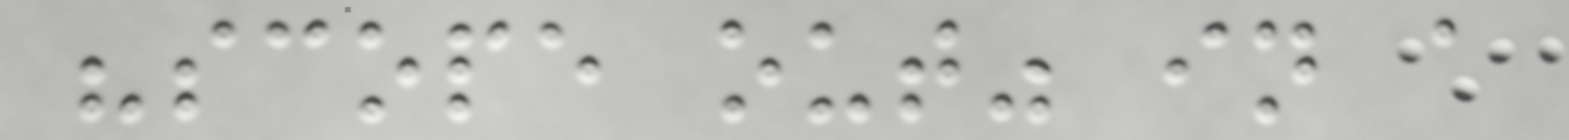"scope out" in a
